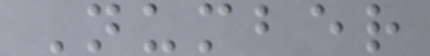Number
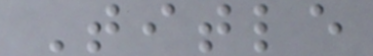Title
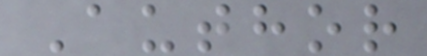Author
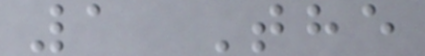1 The
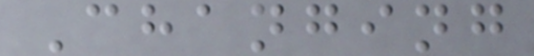Changing
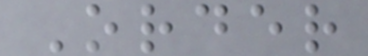Order
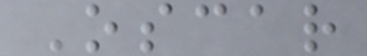Oscar
